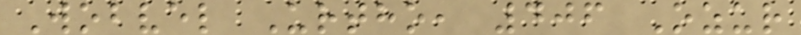Wobvel Urtho, 406 Ozur
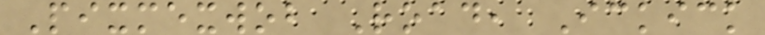Pixmexwob Road, Ickick
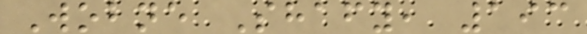Wobne Shafy, 193
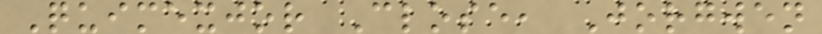Quimexjor Close, Jorgwen
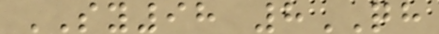SY98 8QH
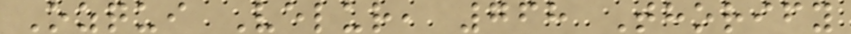Ozqui Velur, 768 Thorify
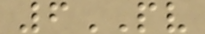6PV
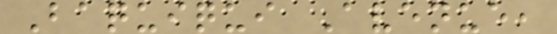Baquiqui Avenue,
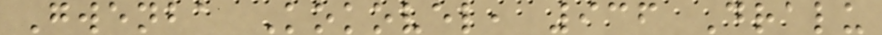Gwenba Kokovel, 936 Dralu
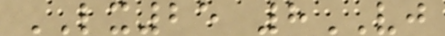LX25 8VJ
